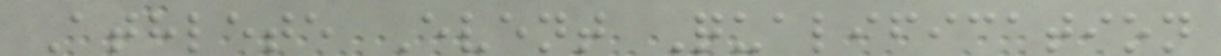Athlete Event Qualification
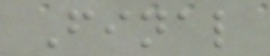Final
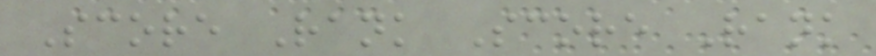Score Rank Score Rank
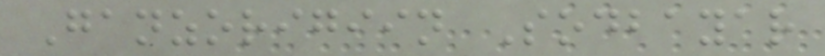Ganzorigiin Sodbayar
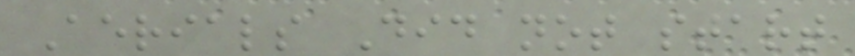Aerials Did not start
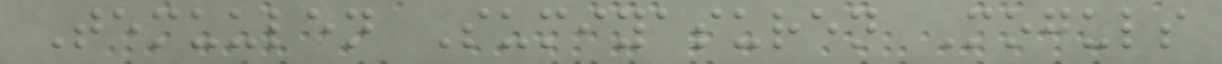Temuulen Sumiyasuren Moguls
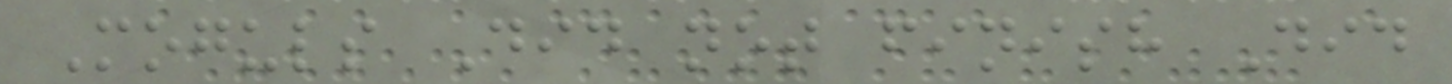Moguls Did not finish Did
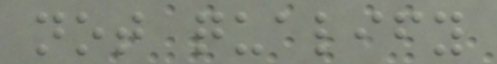not qualify
